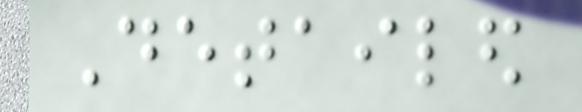Detailed
